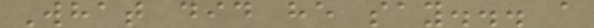What did he say... a
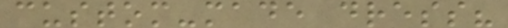custom-made dress?
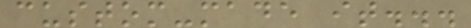custom-made it...
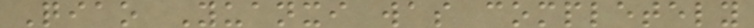Qiao Yuanxi was completely
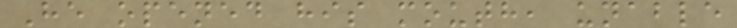He opened his mouth, unable
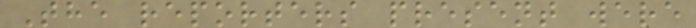The reporters present were
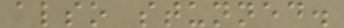also stunned.
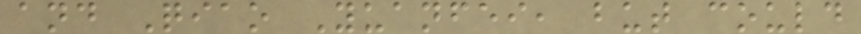and Qiao Yuanfei, but could
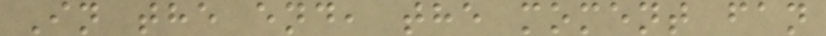In the end, the moment fan
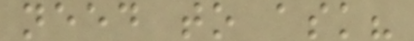need to ask?
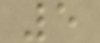5
